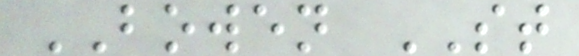BOWEN ST
